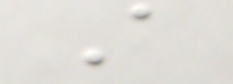A
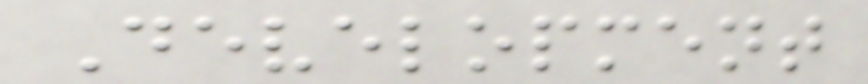Development
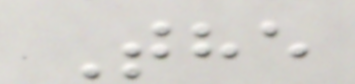The
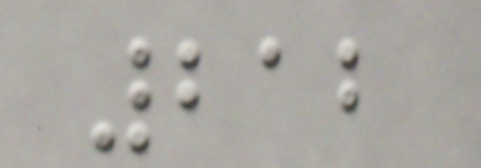212
